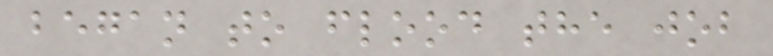began to flood the job
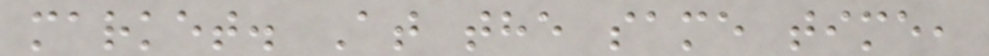market. At the same time,
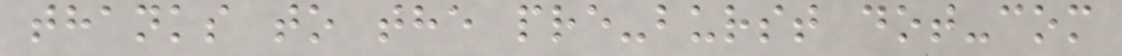thanks to the pre-burst dot-com
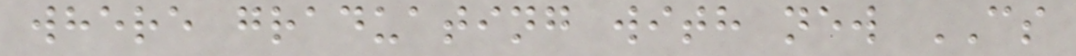where graduating with new CS
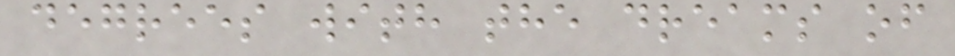degrees with the dreams of
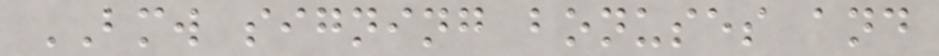BMW signing bonuses and
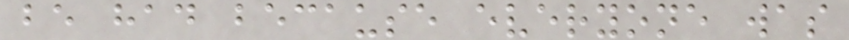be had because everyone was
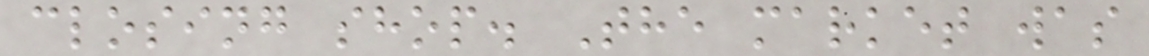closing shop. The market was
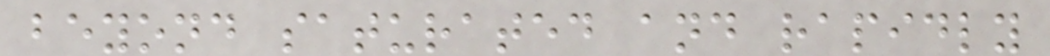beyond saturated and rapidly
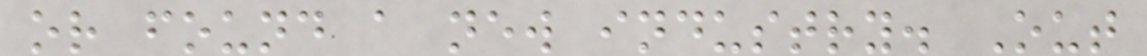or found a new industry. Out
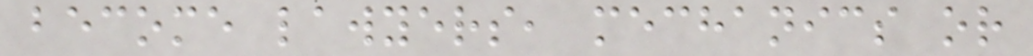become lawyers, mechanics or
